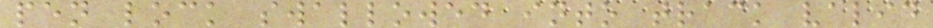pen lock swallowed into track valid
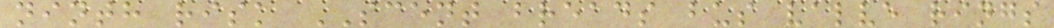ninth risk SCENT breads bus valve rings
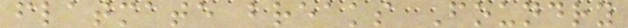flatmate breaks Foundry
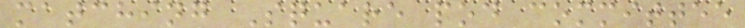matching Square pod committee
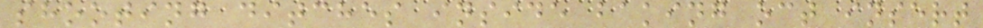shooting ditches inside baking oct insert
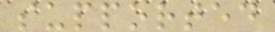supported
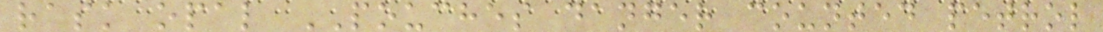rask opal POUCHES danger counted petrol
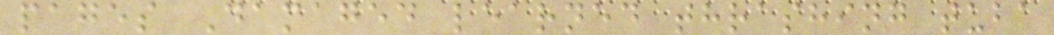pages Damaged learned thrashing tuba
